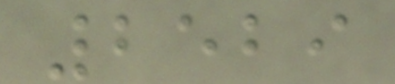2529
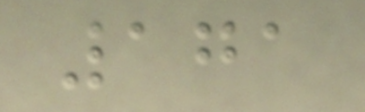171
